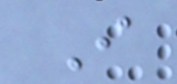I
